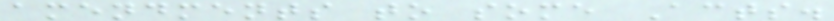amendments to some Acts.
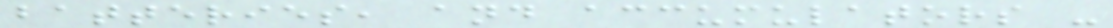batteries, and accumulators -
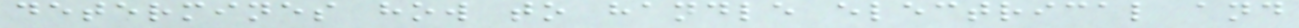determines how to handle electrical and
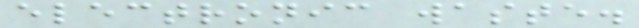electronic waste.
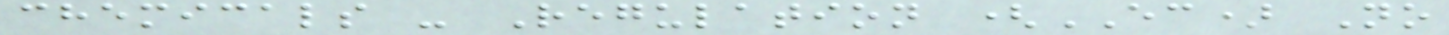chemicals - Regulation (EC) No
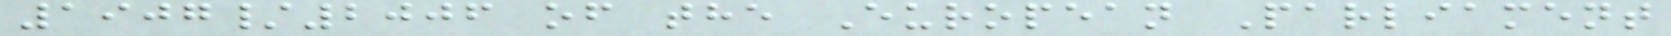1907/2006 of the European Parliament
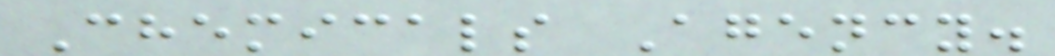Chemicals Agency.
